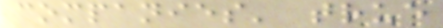companies' true
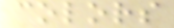colors
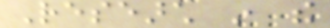Research in the
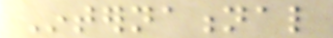International
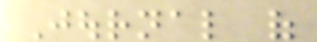Journal of
